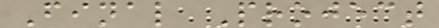Final Project
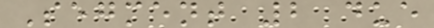Segment 2 due
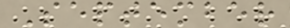September
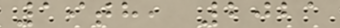19th, 2021
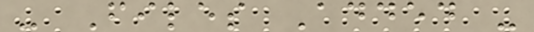- Files Added -
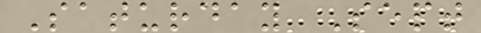Saturday Sept
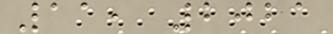11, 2021
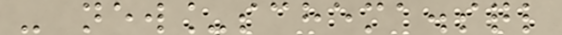- new_schema.sql
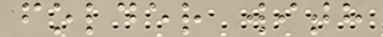folder with
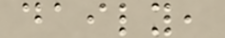daily,
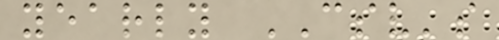yearly CSV's
